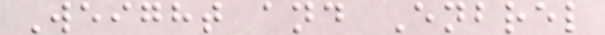Weight and Enbrel
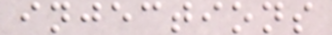injections
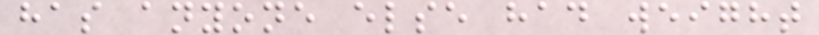has anyone else had weight
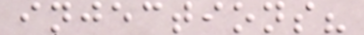injections?
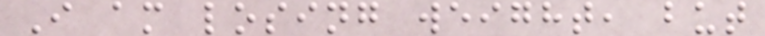I am losing weight, but
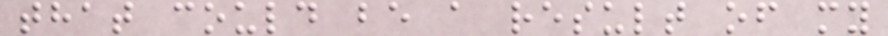that could be a result of my
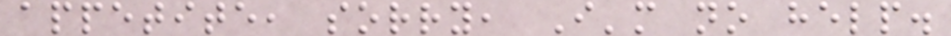appetite, sorry, I'm no help.
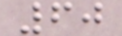60
